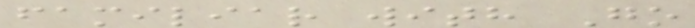familiar with Go
